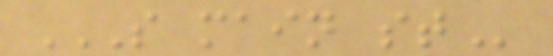S MAIN ST
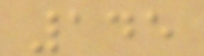145
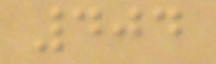404
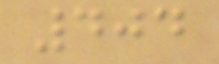404
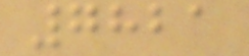7821
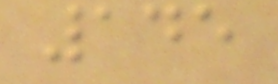145
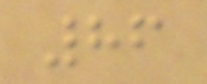86
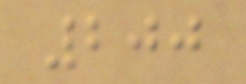200
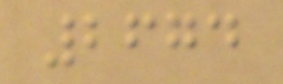2674
